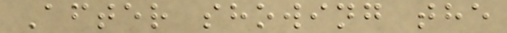After showing the
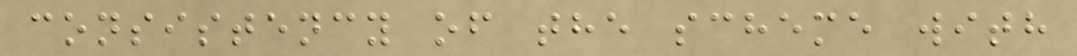consistency of the scheme with
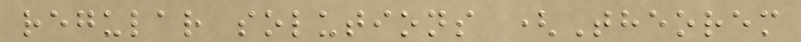regular solutions (Theorem
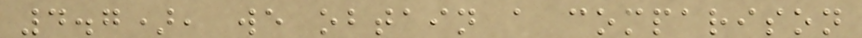4.7), we obtain a comparison
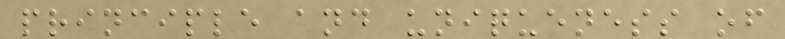principle and uniqueness of
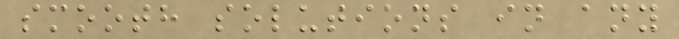smooth solutions in any
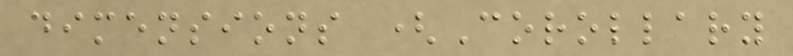dimensions (Corollary
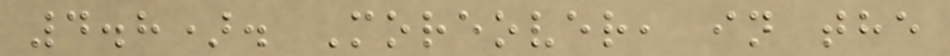4.8). Moreover, in the
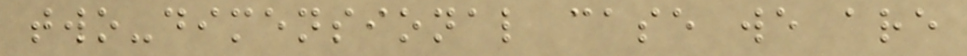two-dimensional case we are
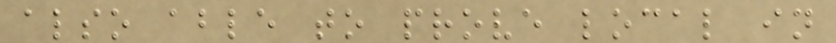also able to prove local in
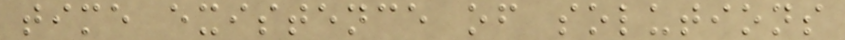time existence of solutions
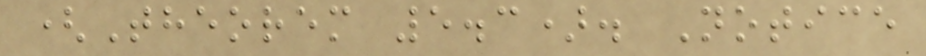(Theorem 5.3). Notice
